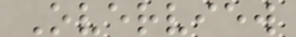Overview
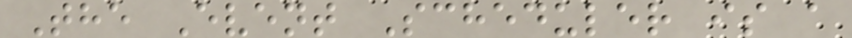The Event Scheduler is a
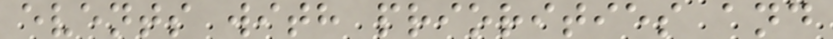events with priorities and
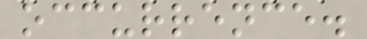occurrence.
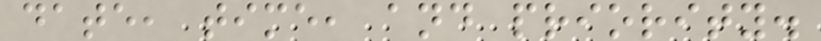date, time, and priority.
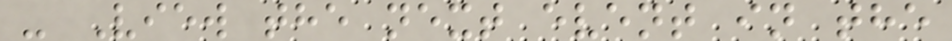- View the next event in the
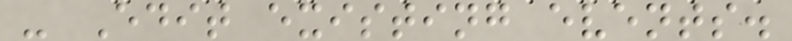- Edit existing events.
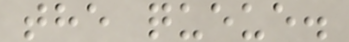the queue.
